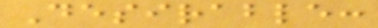Desirable:
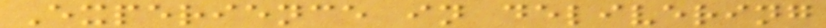Experience in delivering
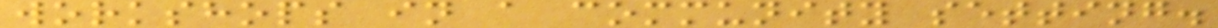workshops in a community setting.
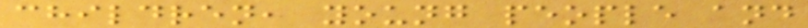children, young people and
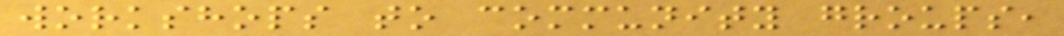workshops to community groups,
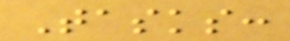Tasks:
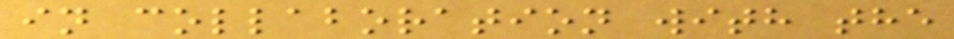in collaboration with the
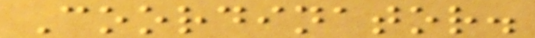Coordinator.
